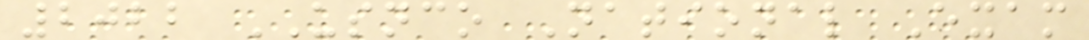2022 USNCO National Exam
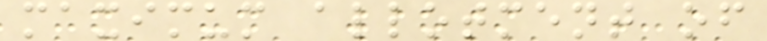maximum allotment of
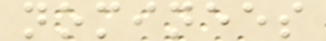nominees
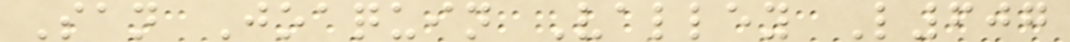San Joaquin Valley L607
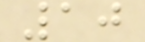10
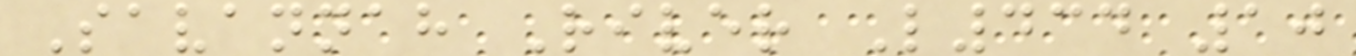Savannah River L434 10
